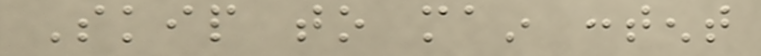Skip to main content
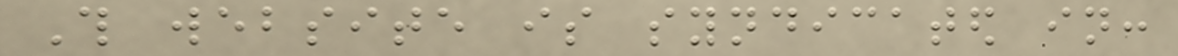This website is syndicated in:
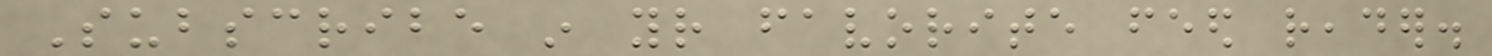Subscribe in your favorite feed reader.
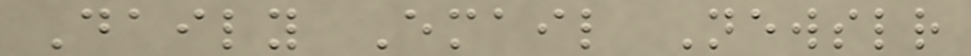Daily Email Newsletter
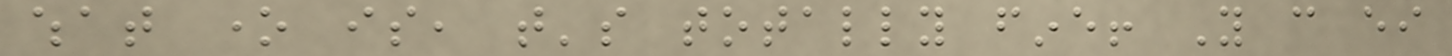what one is, that's totally fine! You can either
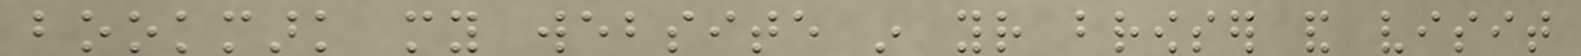bookmark my website in your browser and visit
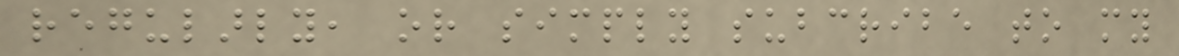regularly, or simply subcribe to my
